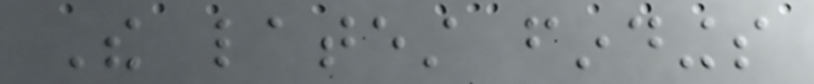The latest findings
